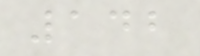142
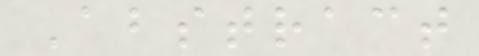Abstract
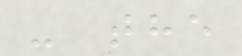- the
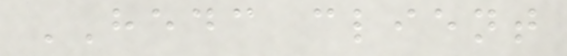HEDC client
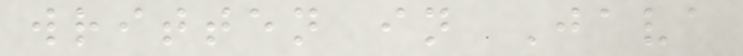written in Java
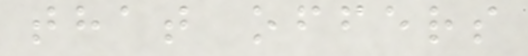that offers
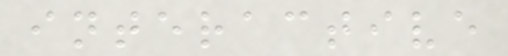interactive
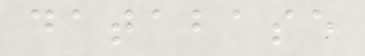database
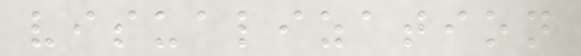visualization
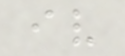iv
